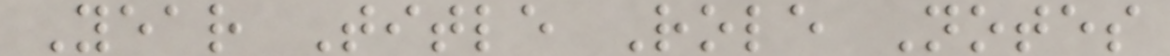Year Title Role Notes
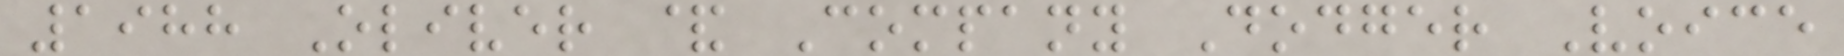1988 Oliver & Company Dodger Voice
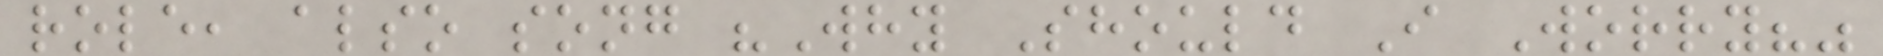role, also song "Why Should I Worry?"
